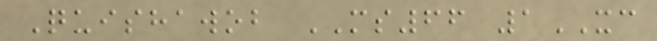Quishawob MS66 1XC
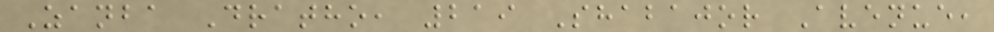Zanba Dratho, 219 Shabajor Avenue,
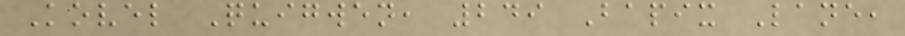Kovel Quigwen, 249 Bapix Lane,
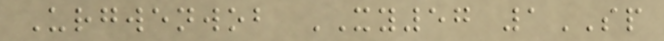Urgwenwob XY57 1SP
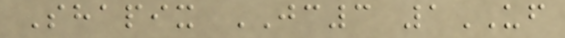Shapix JC3 1UF
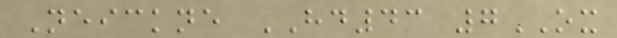Neickne HD43 7OX
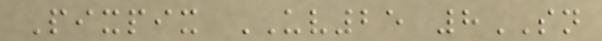Pixpix UV25 8SN
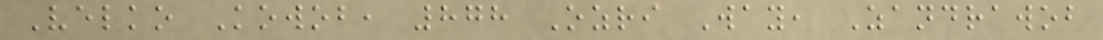Velko Kowob, 878 Ozri Way, Zandrawob
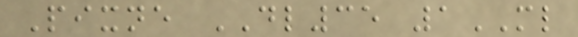Pixne DL35 1ML
